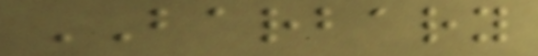BARBARY
